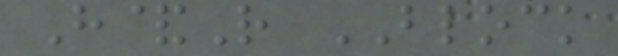H&R BLOCK
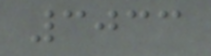3033
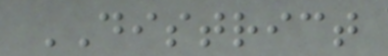DISTRICT
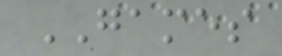GAMES
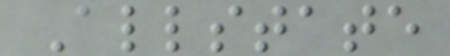Allstate
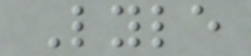Lyle
